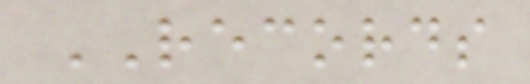RECORDS
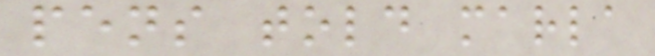pens told marla
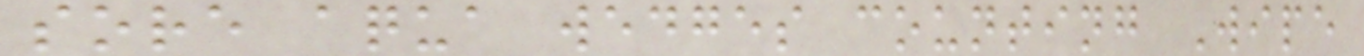sore aqua wedges counting Wipe
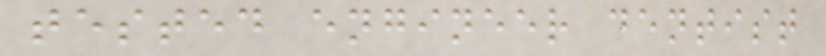tested engineer dentist
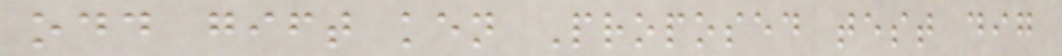odd gift ken Proposed test dig
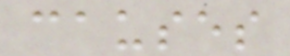causes
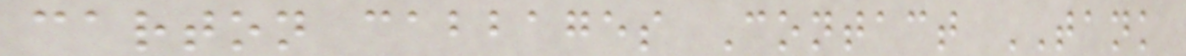carton cabbages Contact TANK
